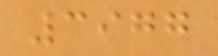3977
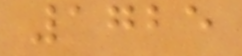1725
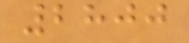2800
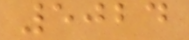5024
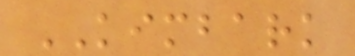KIMBARK
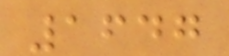1647
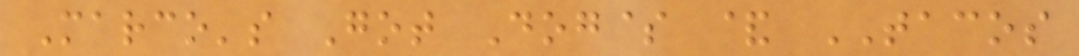Marco's Got Dog$ & TACOS
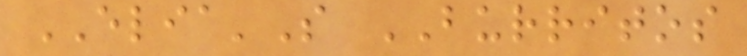ELIA'S BURRITOS
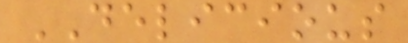DELICIOUS
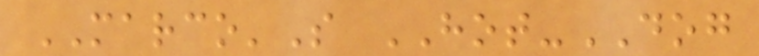MARCO'S HOT-DOG
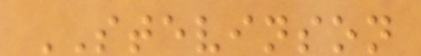STEVINSON
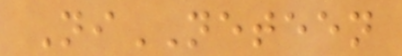NiNETEEN
